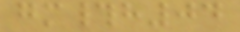gm#h04
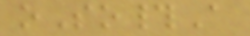oSo#A
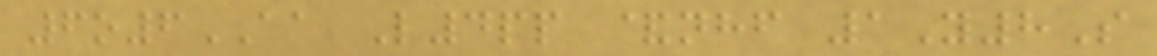6o6AA L4pp &nhf 1Y8S
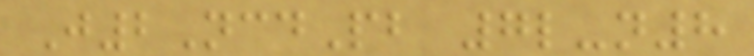J2NcdPb 7l-n8
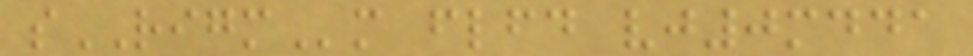sRIGMm flfd vj0mdda
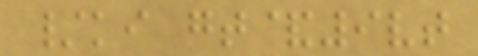/ki gt&9vt
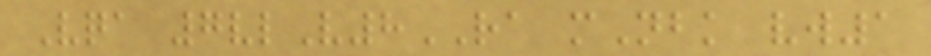Vqa 7vlV8RA mNbk vw1
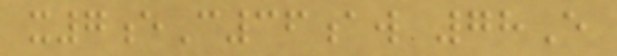x7eC36aw 78E
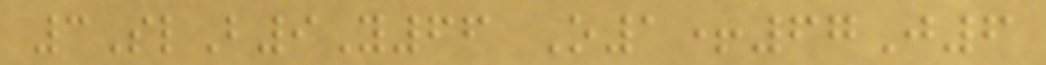3SlB9Y66 O1+67J6
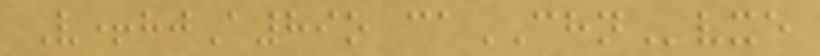V+hjA89o caCHNvxe
